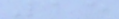15
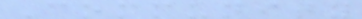Community
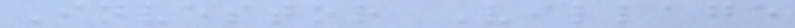Investor Village
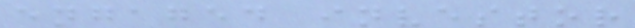engaged investor
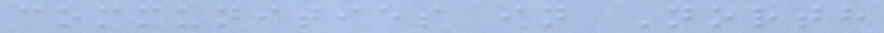communities in North
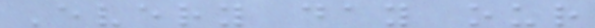Every day our
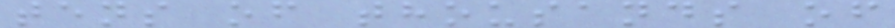tens of thousands of
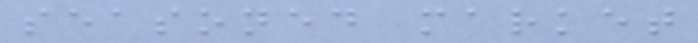seasoned market
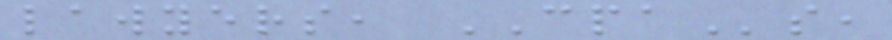lawyers, CPAs,
